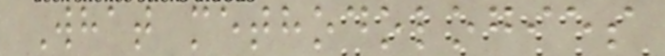What methodologies
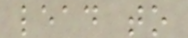lead to
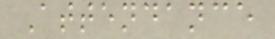Attendance
